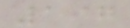197
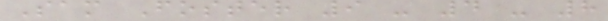Sam Foster 9 - 4 - 8
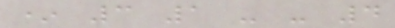* 3 1 - - 4
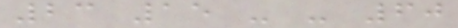23 15 - - 60
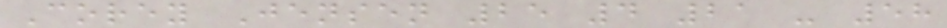Corey Jensen 25 4 21 - 58
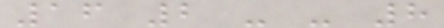16 2 - - 8
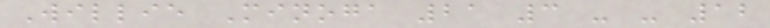Willie Minoga 21 3 - - 12
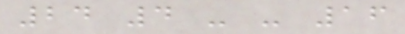24 4 - - 16
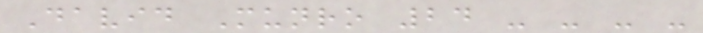David Munro 24 - - - -
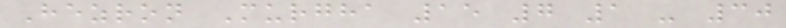Hezron Murgha 15 7 1 - 30
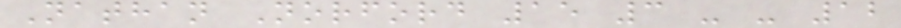Nathan Norford 15 3 - - 12
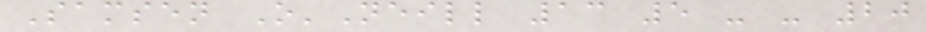Samsen O'Neill 13 5 - - 20
